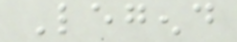Legend
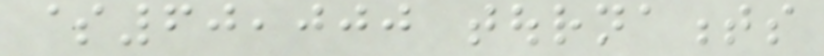$60,000 tournaments
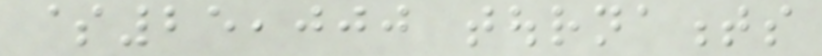$25,000 tournaments
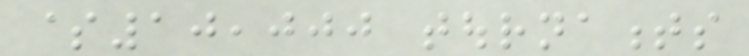$10,000 tournaments
